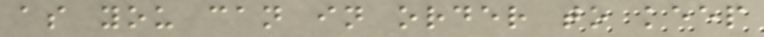as you can in order to keep
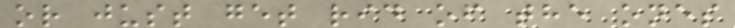or just get rid of the ones
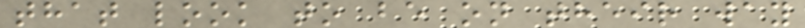that look to be on their way
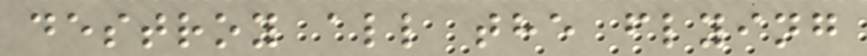destroy all the flying
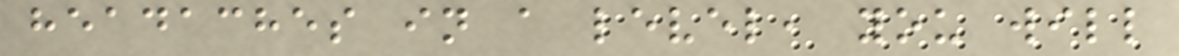headaches in a level, you will
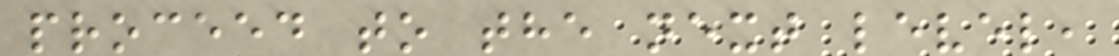proceed to the next level,
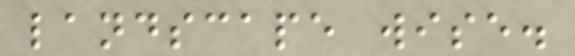landscape wise.
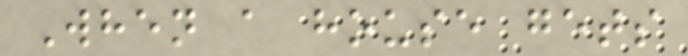When a house gets
